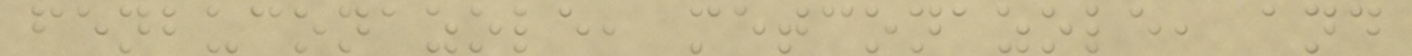fenbuconazole, metconazole, and
